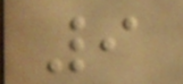9
